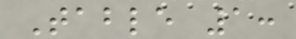Table 1:
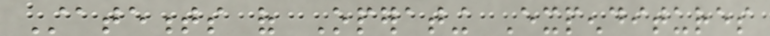Statements of Operating Expenditures
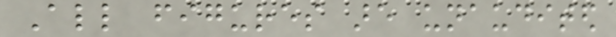All figures are unaudited
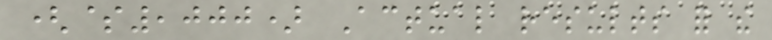($,000) Actual results for the
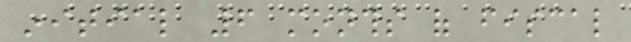initial 6 months of fiscal
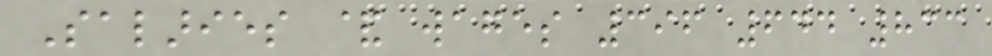Salaries & wages 396 644 833
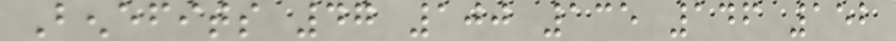Benefits 47 100 135 146 152
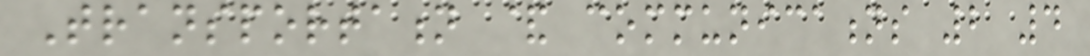Transportation & communications 2 4
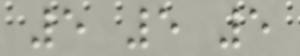5 5 5
